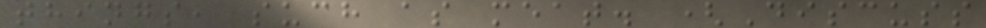things, such as meat. (Discuss
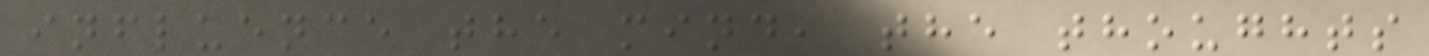influence the mind, the thoughts
